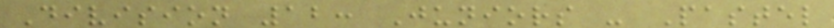Division 12: Juniors - Pastel
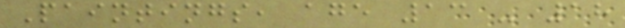Paintings, age 13 - 18
